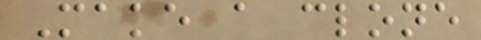Make a clone
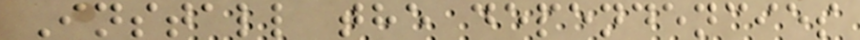Install the dependencies
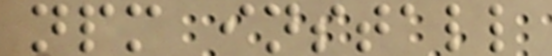npm install
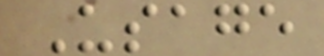Usage
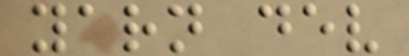yarn dev
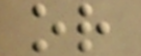or
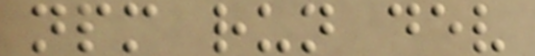npm run dev
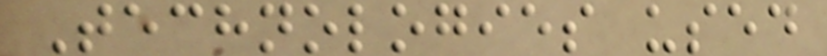Technologies used
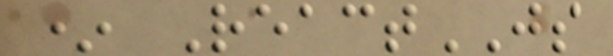* ReactJS
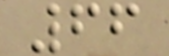66
